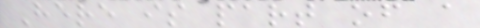Here is part of a
